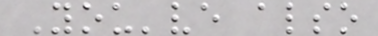You've also
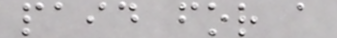paid for a
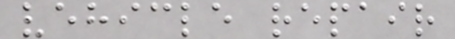vehicle repair
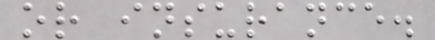or insurance.
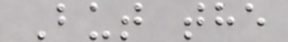But the
